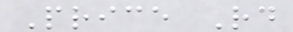Price Rd
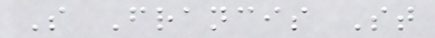S Francis St
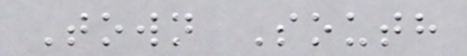Town South
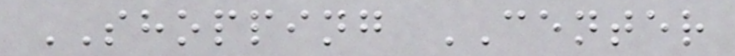SHOPPING CENTER
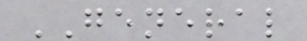GENERAL
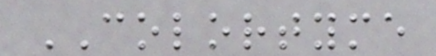COLORTYME
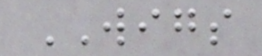WIGS
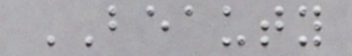BEAUTY
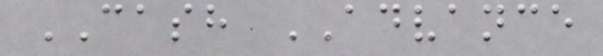CASH ADVANCE
